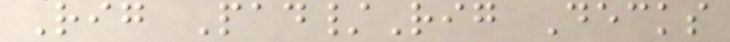Rig Pad/Rig Decks
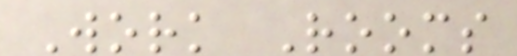Work Rooms
